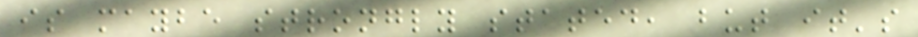is maybe strongly stated, but it's
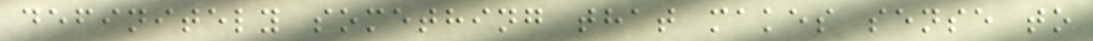definitely something that makes sense to
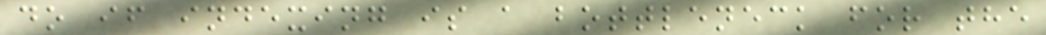do if indexing is a bottleneck for the
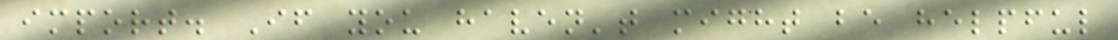import. If you haven't might be helpful
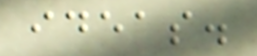ideas.
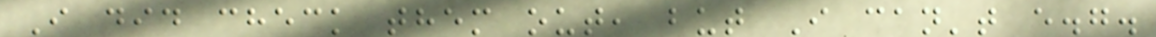I did check them out, but I can't e.g.
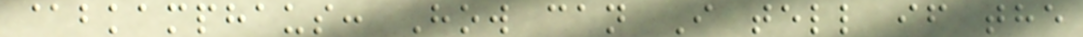@bkamphaus: How can I tell if the
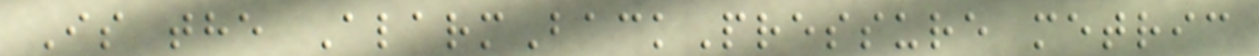Is the AlarmBackPressure metric
